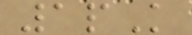1pK
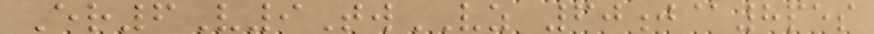Er6V9TwVZ 60j@8pes
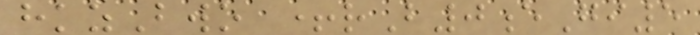hkzBwo +rB0eGi5
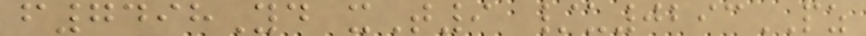f7498Yd xT9 /u0293PZ
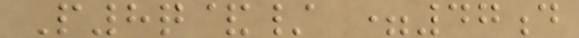P8q&/ =47d
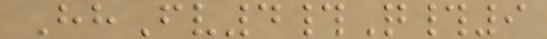HhFv4#Q#9
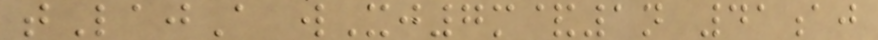tLajA wXj7m&1n 41aj
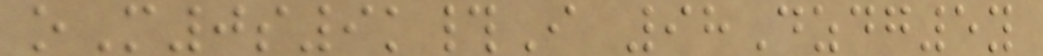oM0s9k#I 98Dzdg5y
